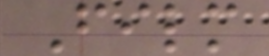Film
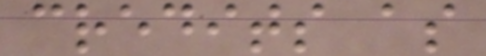credits as
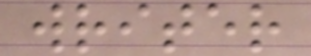writer
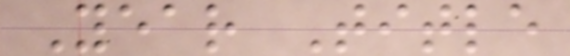Year Title
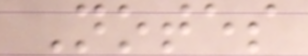Notes
